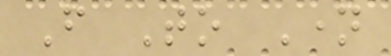From To Name
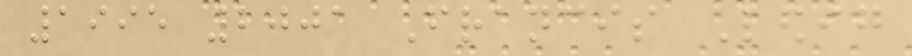1995 2001 Francis Ledig
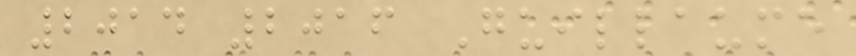2014 2016 Guillaume
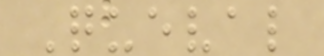Queval
